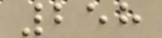258
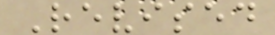Revised
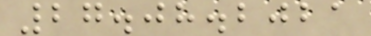27.08.2021
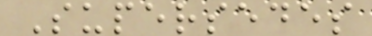Supersedes
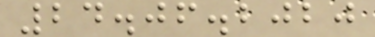24.06.2020
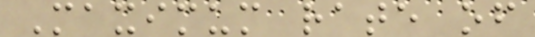Maximum rate of
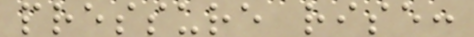pressure rise:
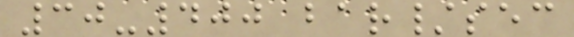30-400 bar/sec
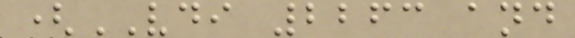(VDI 2263 and
